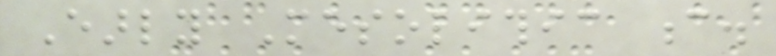Early Mesolithic c.
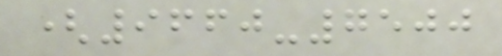(9660-7500
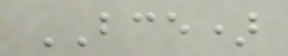BCE)
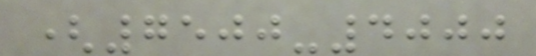(7500-4000
